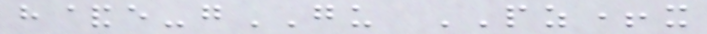h&e-gGU PZ+x
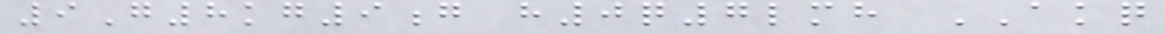9G8kg9g h0q7lmh AKQ
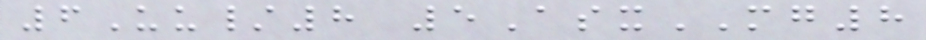6Uu/8 5AsxMG8
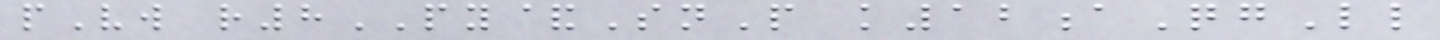pVw r8PY&SnP k12aQgLl
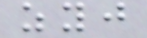zyj
